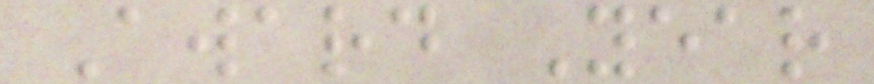Award Year
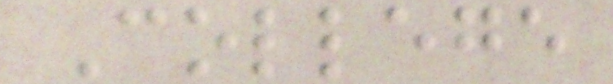College
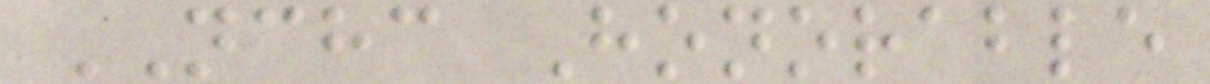NCHC Honorable
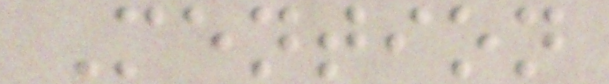Mention
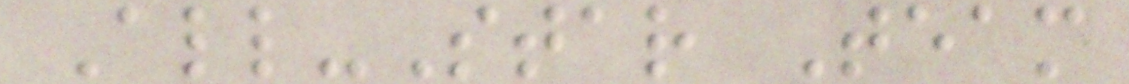All-Star Team
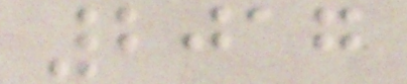2017
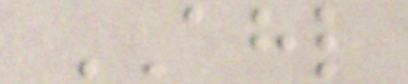AHL
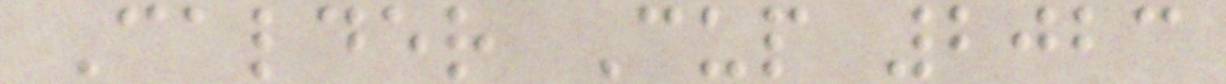Calder Cup 2023
